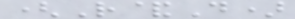(R&D)
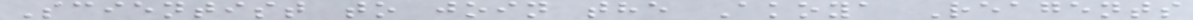Scientist to join the Akoya Reagents
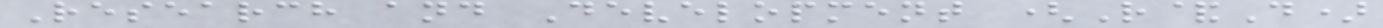Research and Development (R&D)
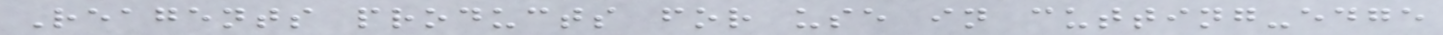Reagents products for use in cutting-edge
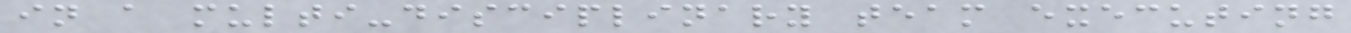in a multi-disciplinary team executing
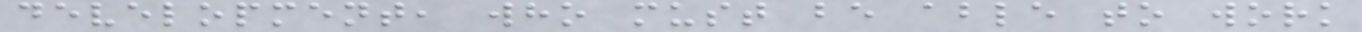development, who must be able to work
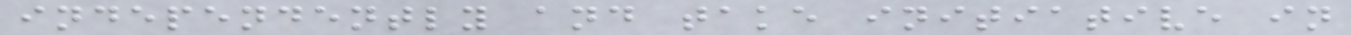independently and take initiative in
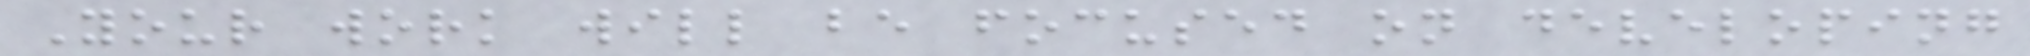Your work will be focused on developing
